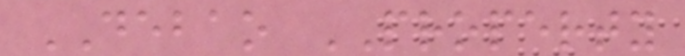DEBAO PROPERTY
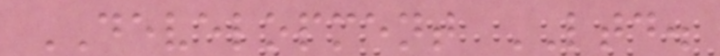DEVELOPMENT LTD.
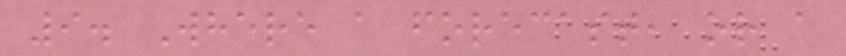9. Where a forecast, or a
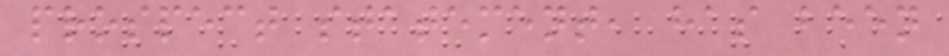prospect statement, has been
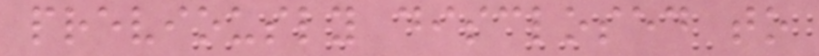previously disclosed to
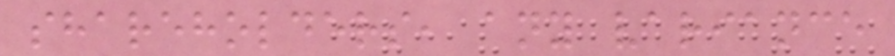shareholders, any variance
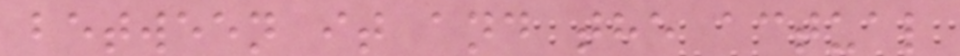between it and the actual
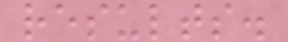results.
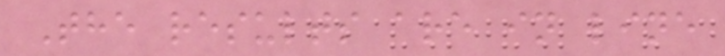The results are in line
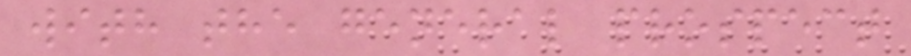with the general prospect
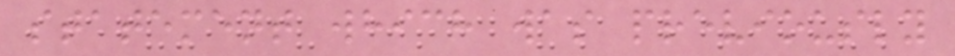statement which was previously
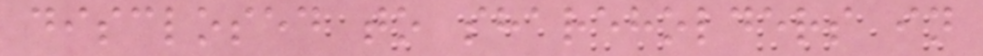disclosed to shareholders in
